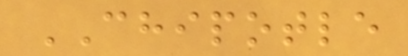CHIPOTLE
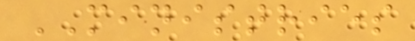MINISTRIES
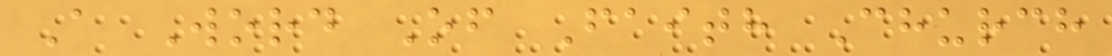A Word Of Faith Church
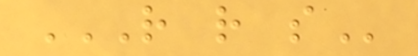R R S
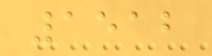1512
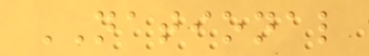NATIONAL
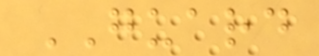GUARD
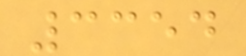3354
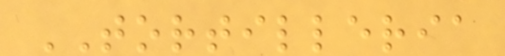TORTILLERIA
